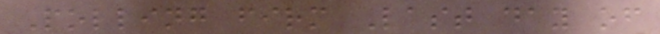Polling firm Last day of
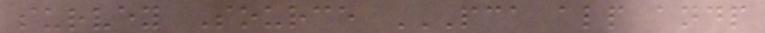survey Source PCA ALP ANDP
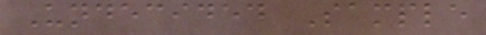Undecided Sample
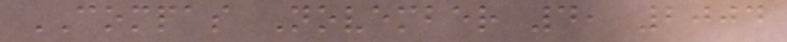COMPAS November 4, 2004
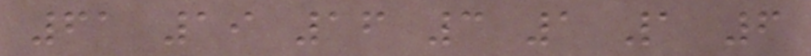61 19 16 3 1 1 6
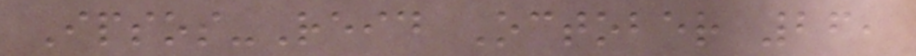Ipsos-Reid October 26,
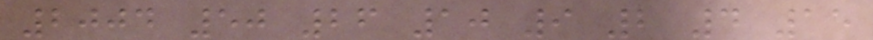2004 50 26 10 9 2 4 15
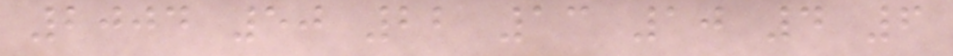2004 50 22 13 10 4 6
